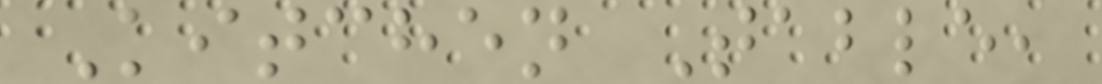Kitchen Table,
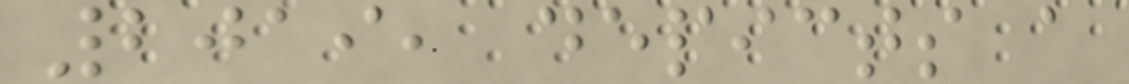2019, depicts a
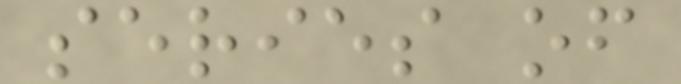series of
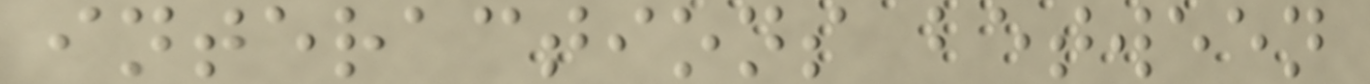interactions between
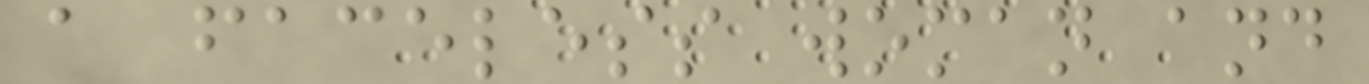a faceless woman and
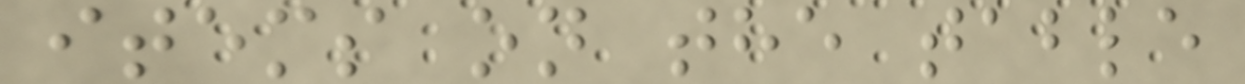items on the table
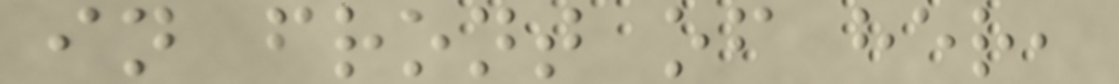in front of her,
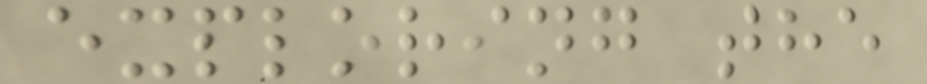exploring the
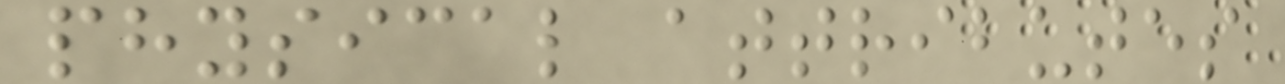physical attributes
